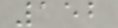152
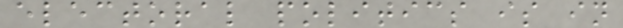electoral politics is in
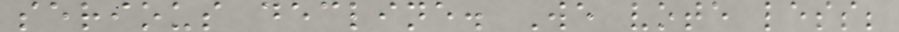serious decline. We vote less;
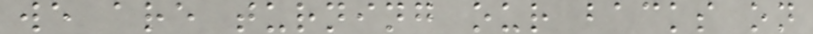we are turning our backs on
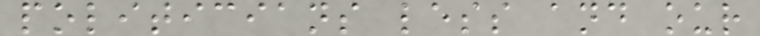politicians less and our
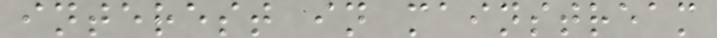interest in mainstream
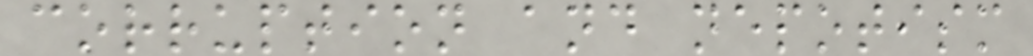corruption and nepotism
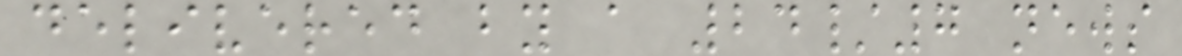delivered by a 24/7 news
